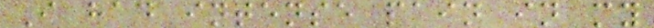I had intense pain in my
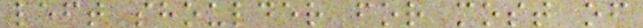left shoulder for most of
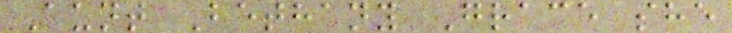Aunt Bethany Grace she
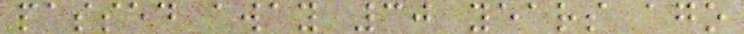passed away 30 years ago
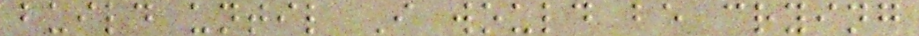build until I would be crying
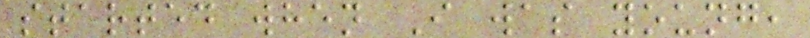started when I was young,
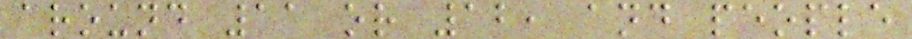around 11 or 12, and people
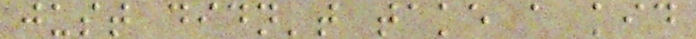just didn't take a kid
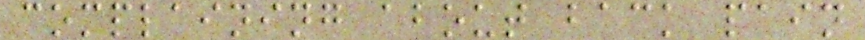complaining about back pain
